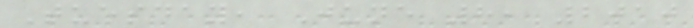Tuesday, June 8, 2010
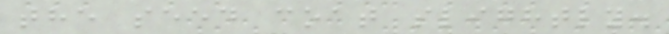the seed coat slightly.
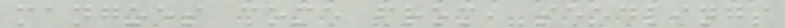mangoes come from, seedlings
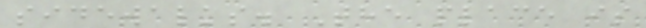sidewalks. The place is
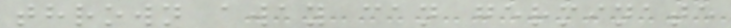thrown away can germinate
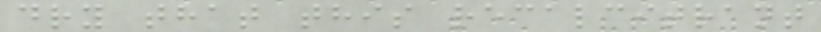dry that this recalcitrant
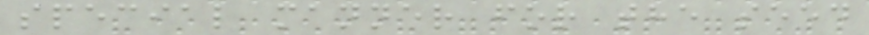special manner for the seed
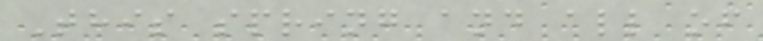This spring and all of
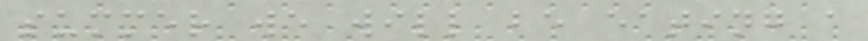summer we will be eating a
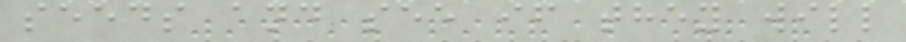seeds and see if they will
